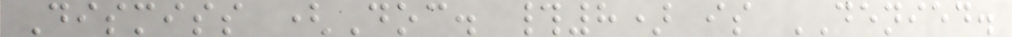Dismiss (Doc. #8) is DENIED.
